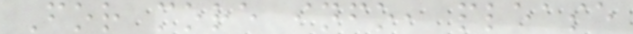For more info, please
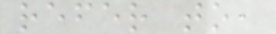refer to,
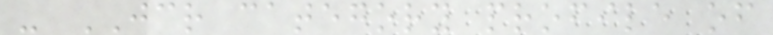- JCR category profile of
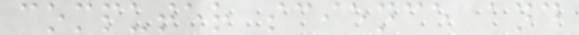computer science and
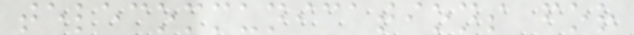telecommunications for
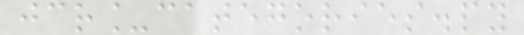jcr_categories.py
